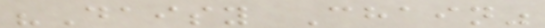"Daisy Chain"
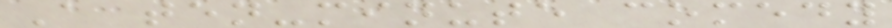A ten-minute comedy
